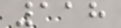118
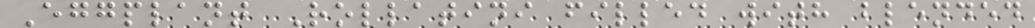Eggplant Rollatini filled with blended
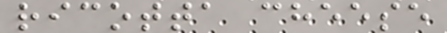ricotta cheese
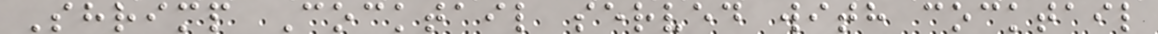Shrimp Cocktail served with cocktail
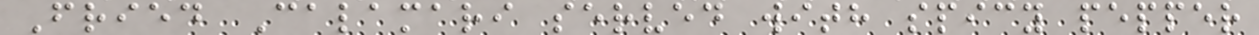Fried Calamari served with spicy pepper
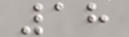18
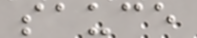sauce
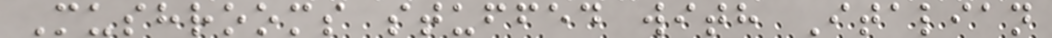Mushrooms stuffed with Italian
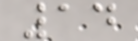14
